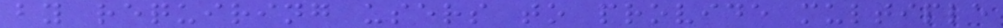by requiring users to provide multiple
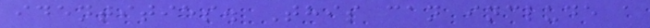identities. This can include a
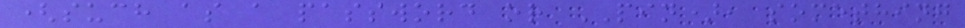(such as a password or PIN), something
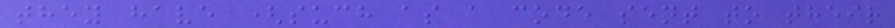they have (such as a code sent to their
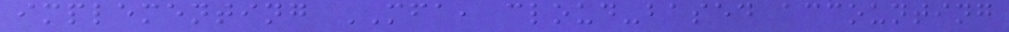implementing MFA, cloud-based accounting
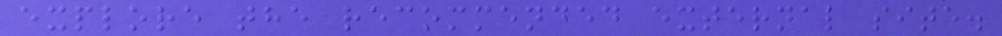explore the recommended external site.
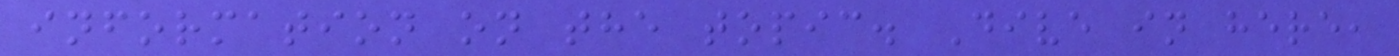information on the topic. Dive in here,
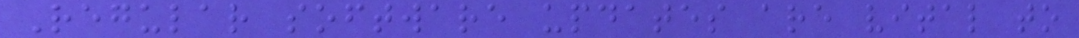Regular software updates are vital to
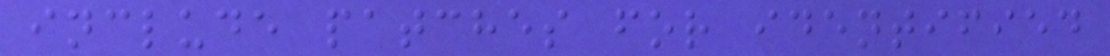include patches for identified
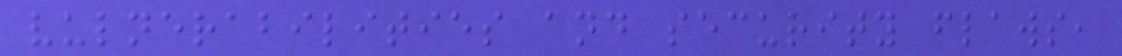vulnerabilities and security flaws,
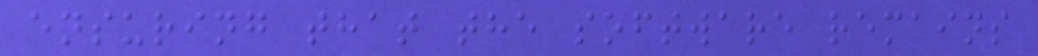ensuring that the software remains
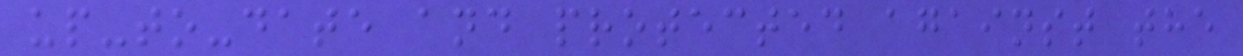up-to-date and protected against the
